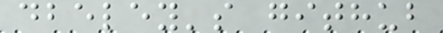dbeley's github
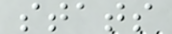stats
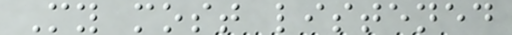My most listened
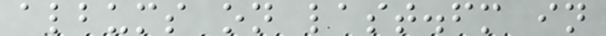albums on last.fm in
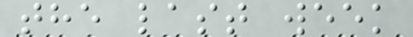the last week
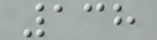138
